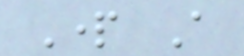Part A
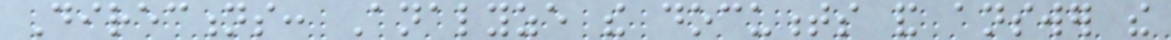Directions: Analyze the documents and answer the
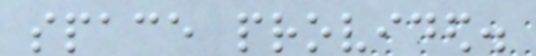space provided.
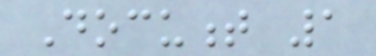Document 1
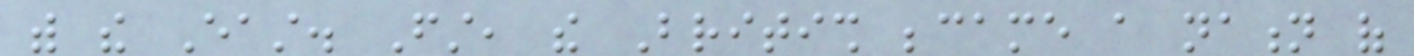with the East. First, the British became a nation of
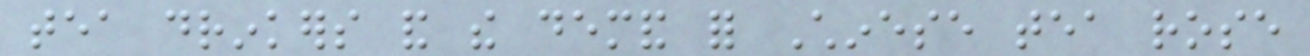tea drinkers and the demand for Chinese tea rose
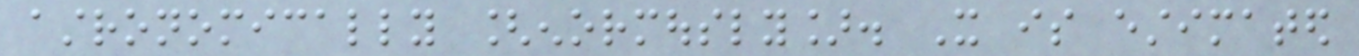astronomically [enormously]. It is estimated
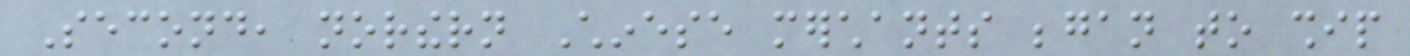Second, northern Chinese merchants began to ship
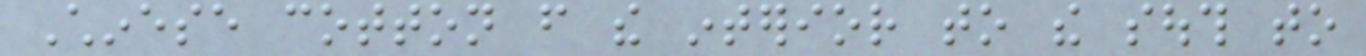Chinese cotton from the interior to the south to
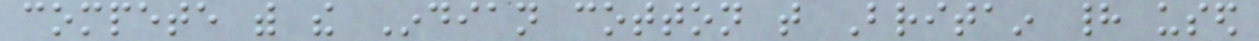compete with the Indian cotton that Britain had used
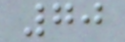70
